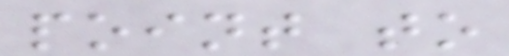point to
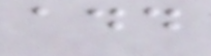add
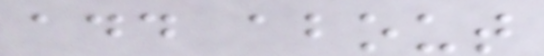add about
